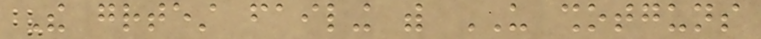The greatest failing with US shotguns
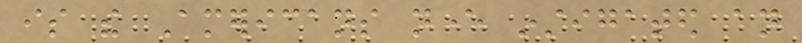is the Americans never instigated an
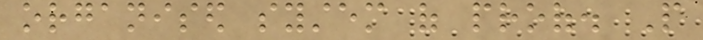organised system of proof. People
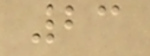23
